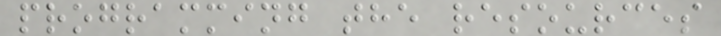programming the resources
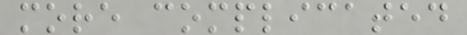more complicated
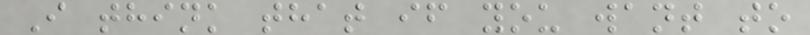I think that if you want to
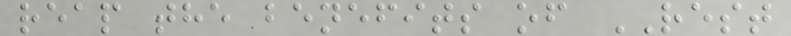reap the benefits of REST
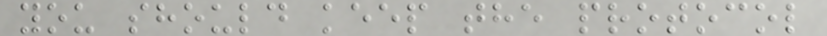you should keep the protocol
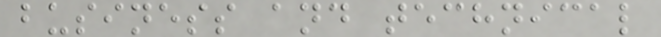business and technical
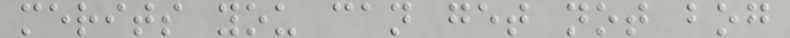merits you can get not bog
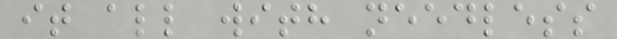it all with needless
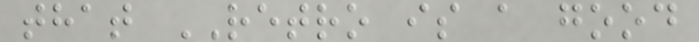that RETRO is a good
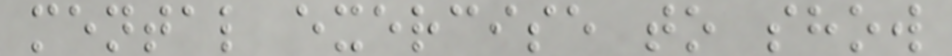mental exercise to show
